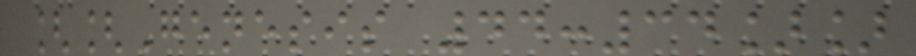[[Genesis 44:34]]
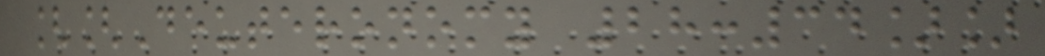[[Deuteronomy 28:34]]
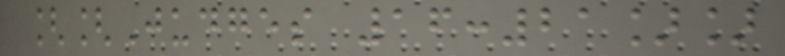[[Judges 16:21]]
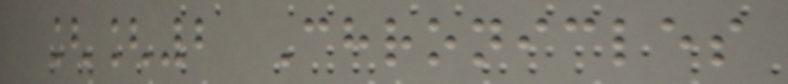[[2 Chronicles
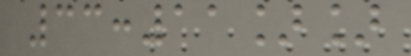33:11]]
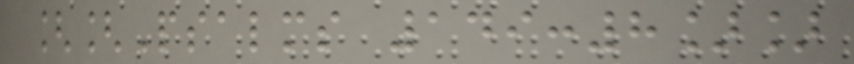[[Psalms 149:8]]
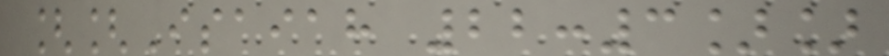[[Isaiah 22:3]]
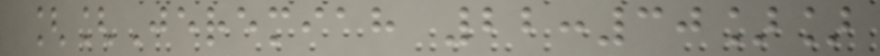[[Jeremiah 22:30]]
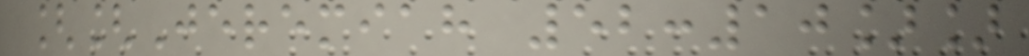[[Jeremiah 52:10]]
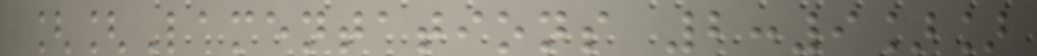[[Lamentations 2:9]]
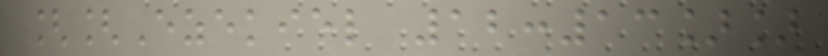[[Ezekiel 12:13]]
